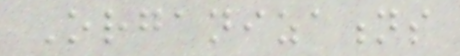Organizations
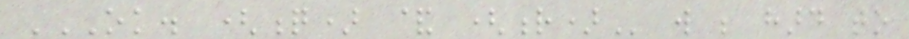OK. (Q) & (R) will be hard to
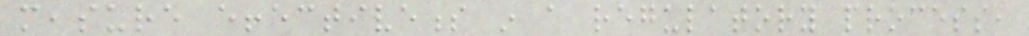measure effectiveness in a regulatory process,
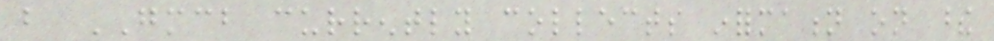but GMCB currently collects information on these
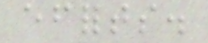efforts.
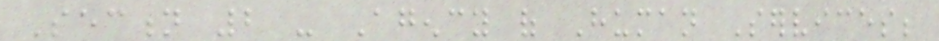Section 2 - Agency of Human Services;
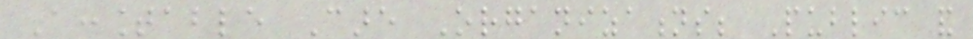Accountable Care Organizations; Public and
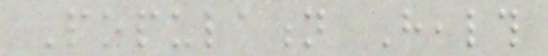Population Health
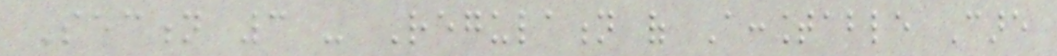Section 3 - Regulation of Accountable Care
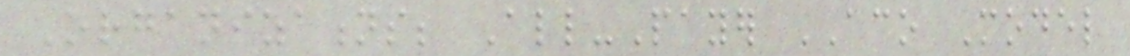Organizations; All-Payer ACO Model
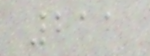211
